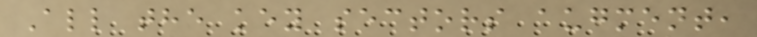All the key sectors augment,
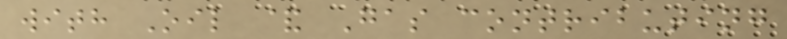with Oil & Gas contributing
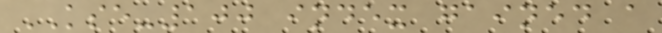KSE-100 index gained a
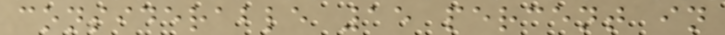considerable 15 percent in
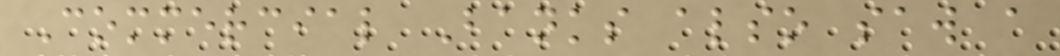Commercial Banks also saw a
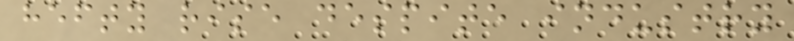hefty rise despite industry
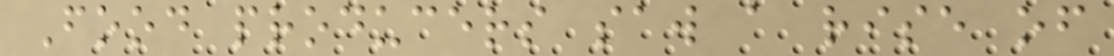Food producers saw a rise of
